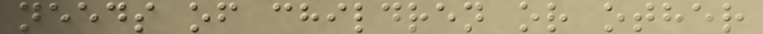needs of children or other
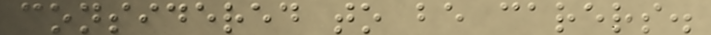considered to be carers.
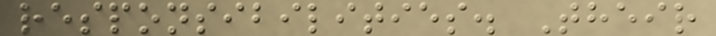responsibilities. Their
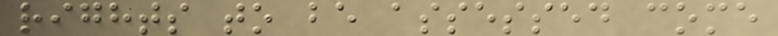rights to be assessed come
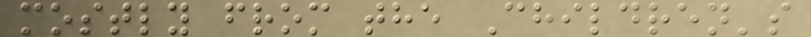mostly from the Children's
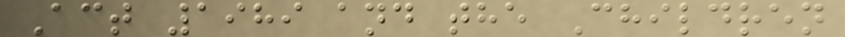Act 1989 and the Children
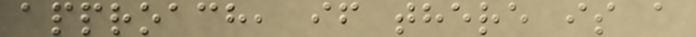approach, if there is a
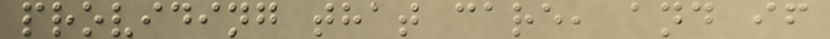providing that care, and if
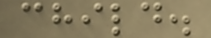child.
